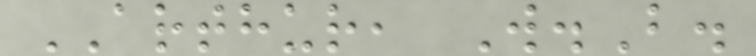ARTHUR, W.B.
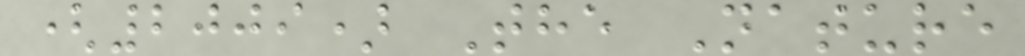(2009) The Nature
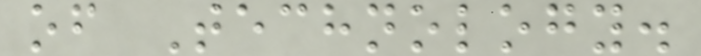of Technology.
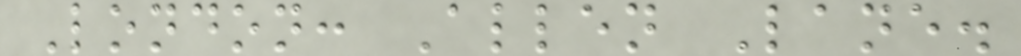London: Allen Lane.
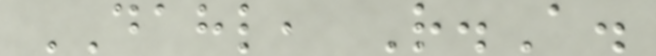DAHL, R.A.
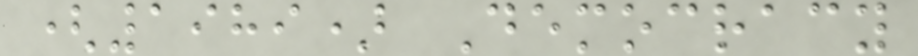(1989) Democracy
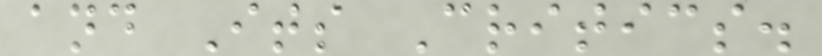and Its Critics.
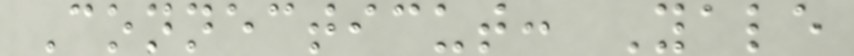Connecticut: Yale
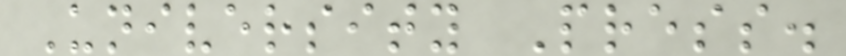University Press.
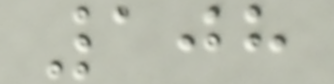108
